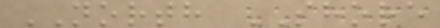NORTH SHORE
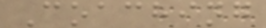Coaching
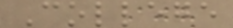College
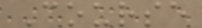Course
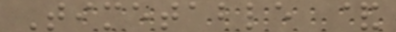Timetable &
